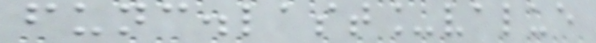func.last_value
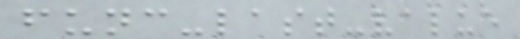func-last-value
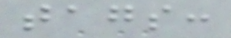tags:
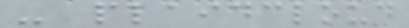- plaidcloud
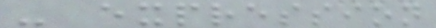- expression
